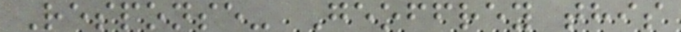Response- Geoffrey this
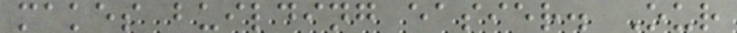makes building easier. Our
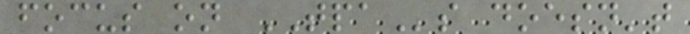focus on TPAs doesn't
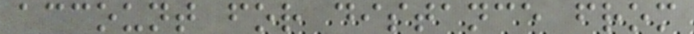account for distance from
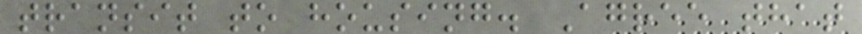transit to housing. Agree that
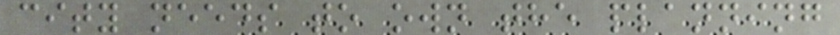city needs to own the planning
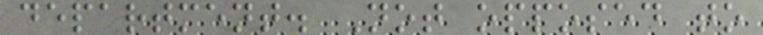department. Not opposed to
